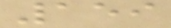159
